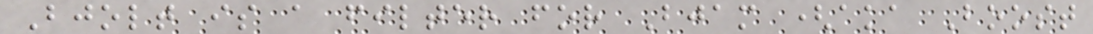Bjolt is a filter for Bjam (aka Boost
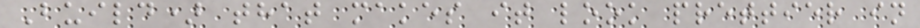Build) that makes it look prettier in
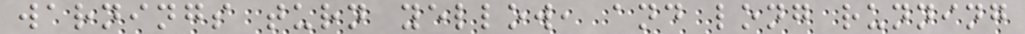warnings turn yellow, and long running
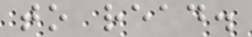to read.
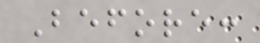Before:
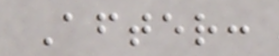After:
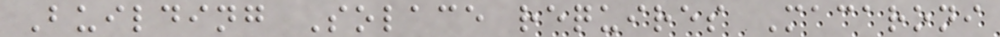Building Solace requires Macaroni
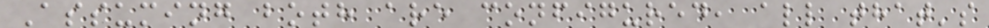Assuming both are configured, all that's
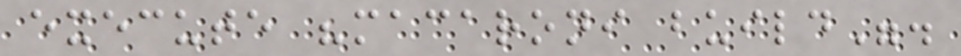execute "macaroni build".
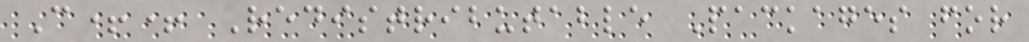C++ Redistributable Packages for
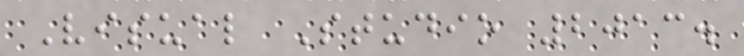Visual Studio 2013.
